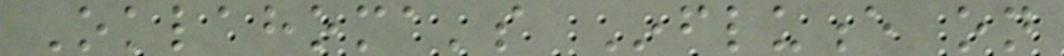Oklahoma's Influence on
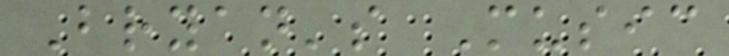Bryan's Music
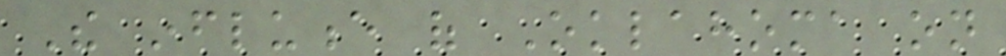The influence of Oklahoma on
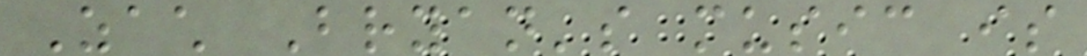Zach Bryan's music is
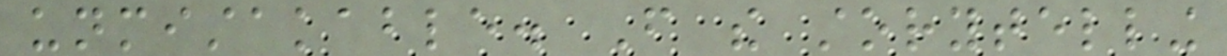unmistakable. From the storytelling
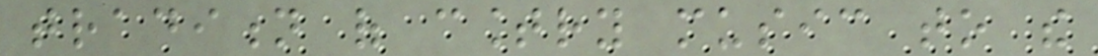tradition of country music to the
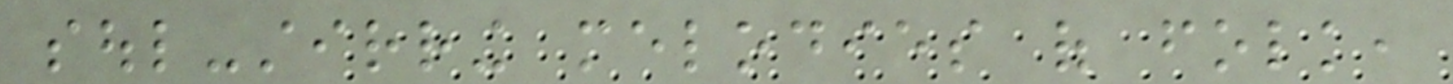soul-stirring melodies of folk,
